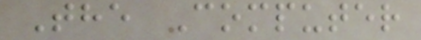The Computer
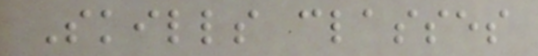Skills classes
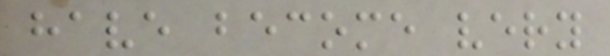have become very
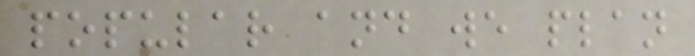popular and we plan
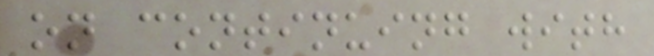on continuing with
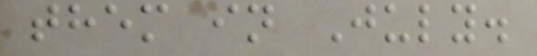them in July.
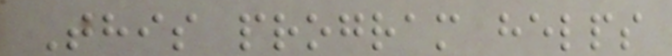This program helps
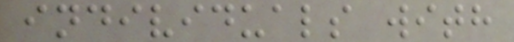individuals with
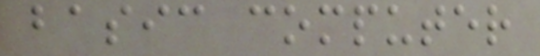basic computer
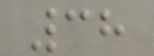38
